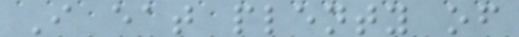I eat plenty of
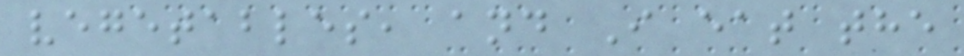vegetables, and I eat the
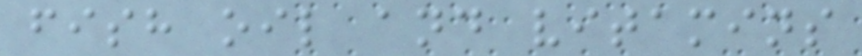fish oil and vitamins
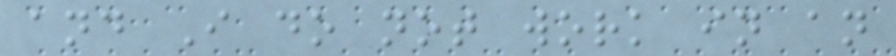and I do not work in an
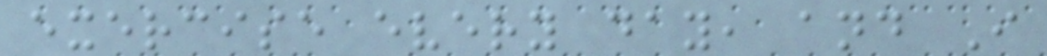exercise every day, and I
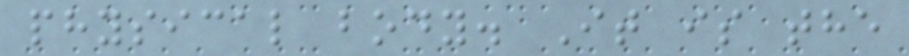physical body. It is the
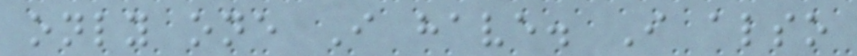only one I have. I also
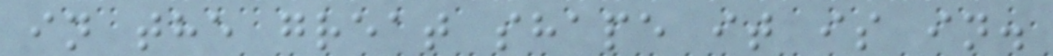in the great shape it is in.
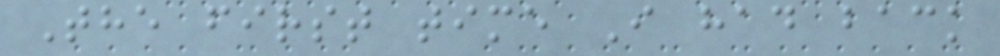The first time I had back
